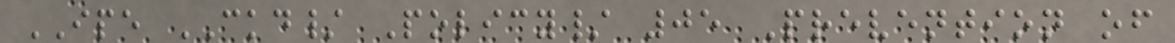IPE CKD/ Policy/ 05 Prevention of
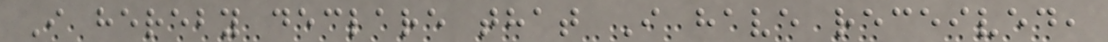I hereby declare that I have received,
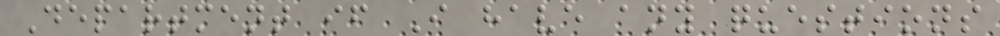Department if I have any questions
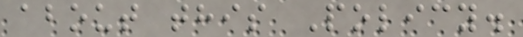about this Policy.
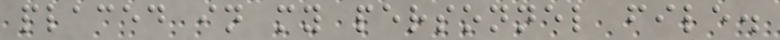placed in my personnel file.
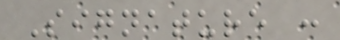Signature :
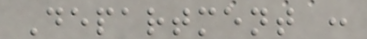Department :
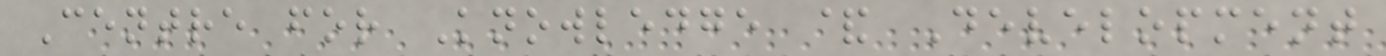Centre for Knowledge & Development
